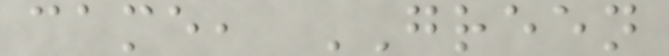came, GREEN
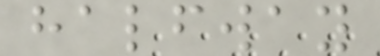halfway
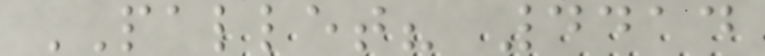PALLET? 4414
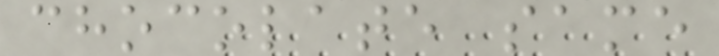chocolate same
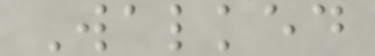Walked
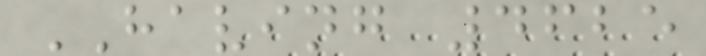HAVING 4625
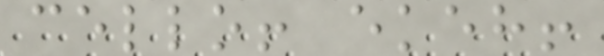cello! ekeh!
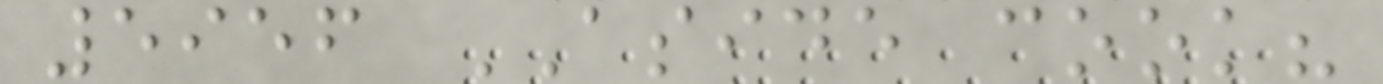5956 ASIDE cook?
